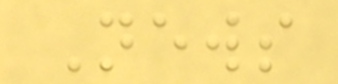News
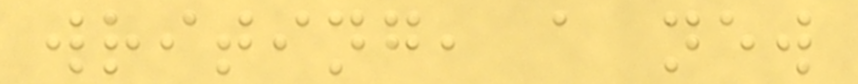writing, a new
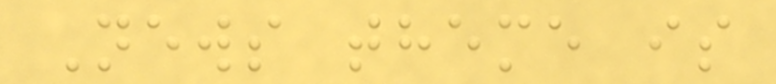News theme is
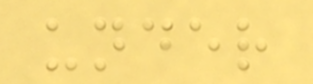under
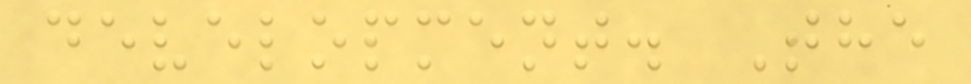development. The
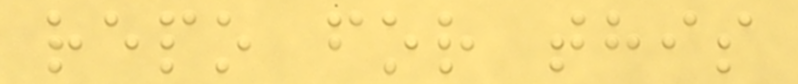repo for this
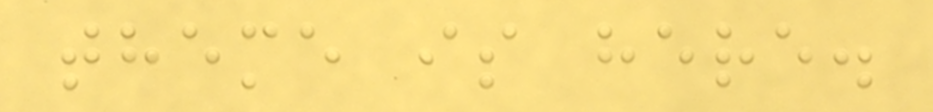theme is here.
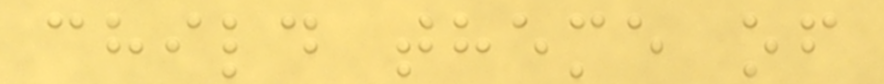child theme of
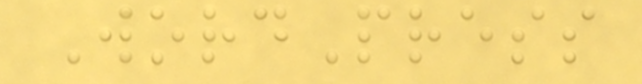WordPress
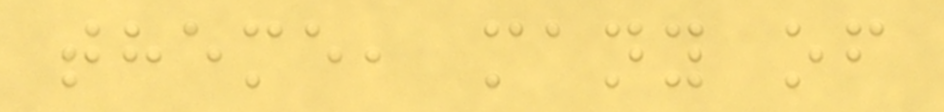theme, many of
